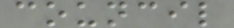council
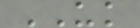UK
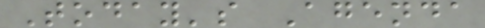Today's Agenda
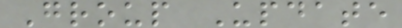Group Update
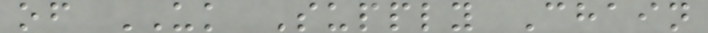of UK Supply Chain
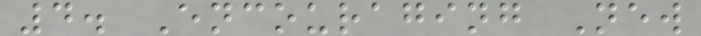4. Encouraging New
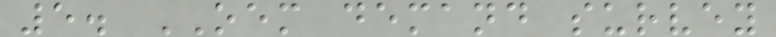5. OEM demand survey
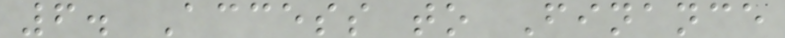6. Access to Finance
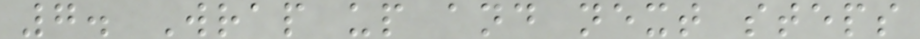7. Wrap up and next steps
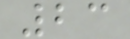23
